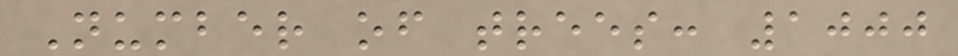Number of trees: 1000
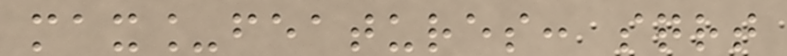max_features: sqrt
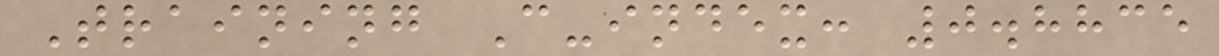Training C-index: 0.8835
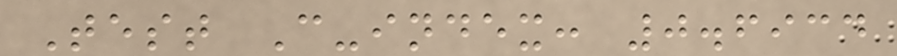Test C-index: 0.6934
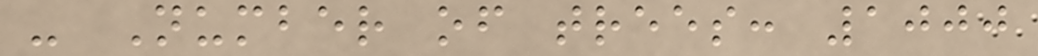- Number of trees: 1000
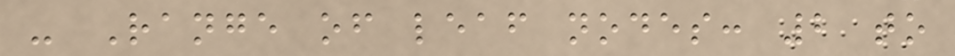- Range of leaf nodes: 2 to
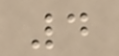4
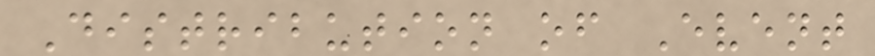Distribution of Event
